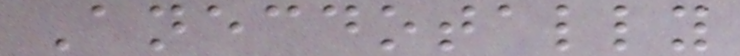Anecdotally
